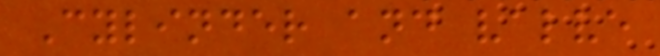Cylinder and valve
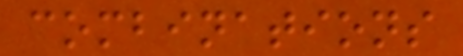combinations
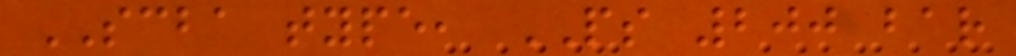SCBA type, PS 200 bar
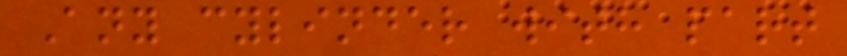Any cylinder with part
